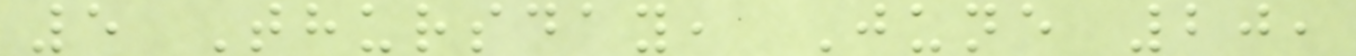5 Thursday, June 20,
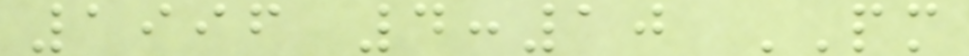1996 4:10 PM
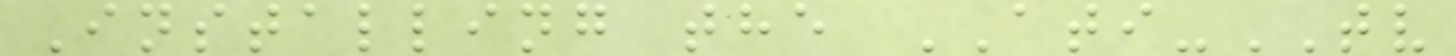Installing the ATI-TV
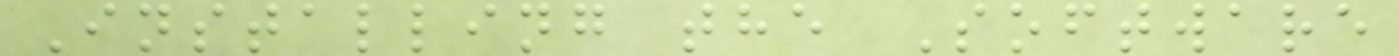Installing the Software
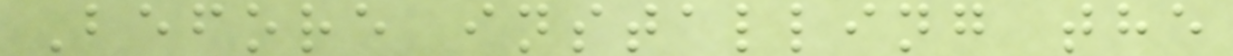Before installing the
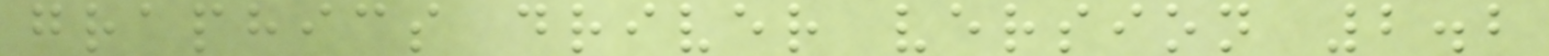graphics driver version 2.2
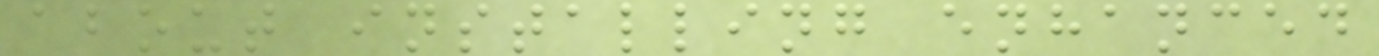about installing enhanced
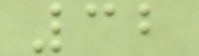32
